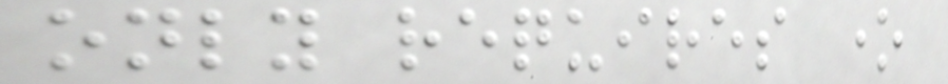only requires one
